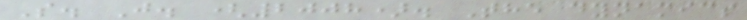S. J. (2008). The dynamics
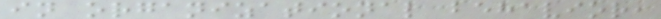in organizational behavior,
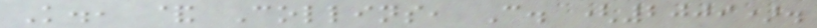K., & Collins, C. (2009).
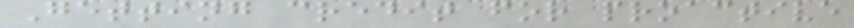Getting credit for proactive
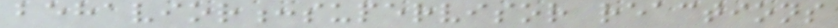behavior:supervisor reactions
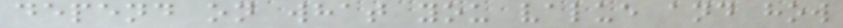depend on what you value and how
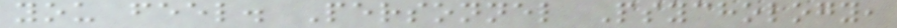you feel. Personnel Psychology,
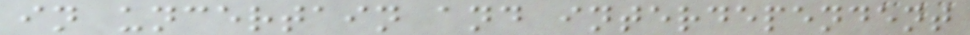in uncertain and interdependent
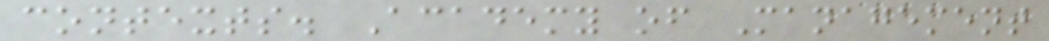contexts. Academy of Management
